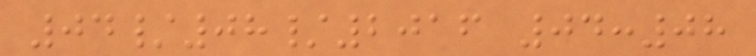04/08/2016 04:08
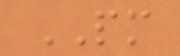PM
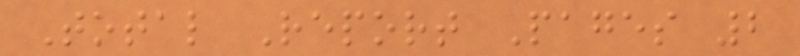Total Report Pages 2
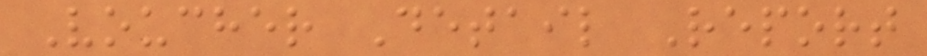Voucher Detail Report
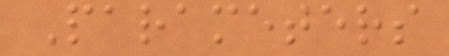Parameters
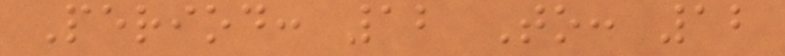Period: 12 To: 12
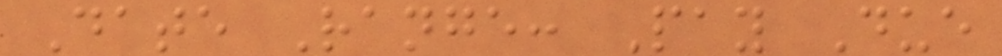Date Range: Pay Due
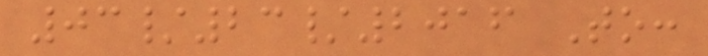03/23/2016 To:
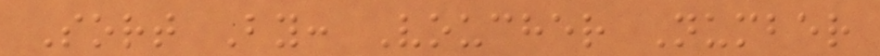Sort By: Voucher Number
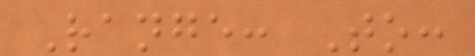Range: To:
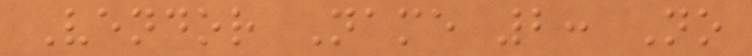Vendor Name 2: No
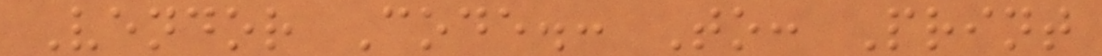Vendor Code.: To: Print
